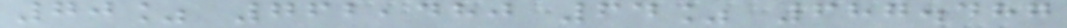70% 762,480 64% 687.487
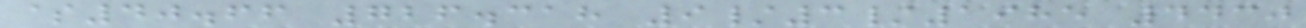$40.66 726.318 9/3/1985 4430
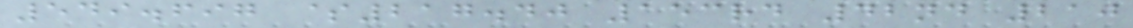549.697 $217.40 153rd 42nd 210
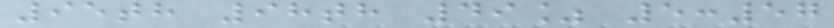95th 98th 49% 5:57
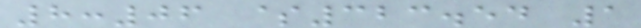8:06 $323.54 1
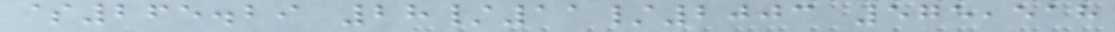$265.29 28/11/2003 575,518
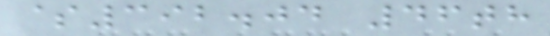$392.04 46th
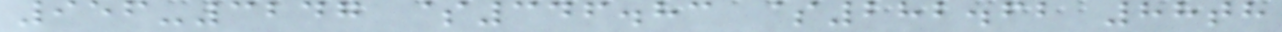956-3247 $346.83 $282.62 88th
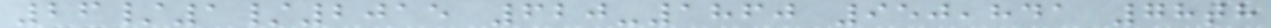26/1/2015 620-1860 950,841 78th
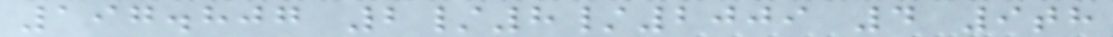197.807 2/8/2009 4 9th
